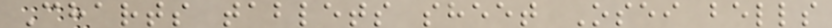Charts tablets sheet Osei bells
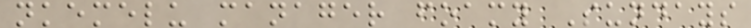nkemelu manager foamy Sundays
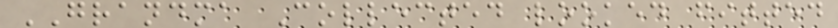GRANDMA Collected looked fitted
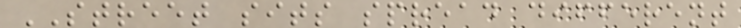STREET sits spread different
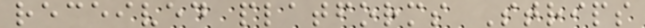received platforms Strips
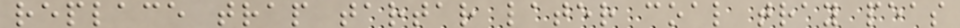replace trap tartar later coal tray peas
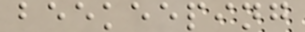beekeeping
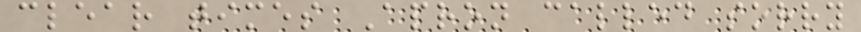clear times Apron called sorry
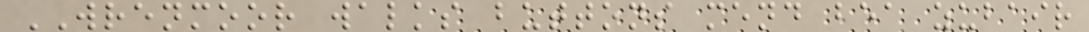WRENMOOR walks buttons mend bea zubair
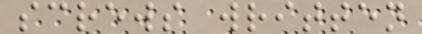screws written
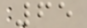65
